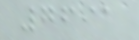7691
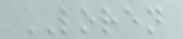LOREN
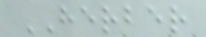HERBER
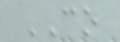CO
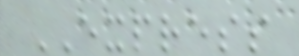EXPRESS
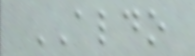ALDO
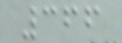366
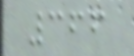366
